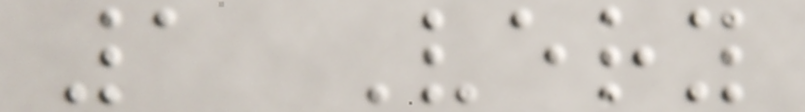1 Very
